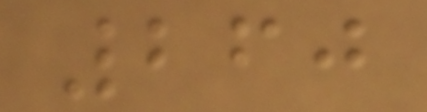260
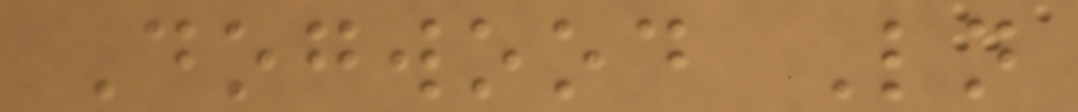Dogwood Ln
